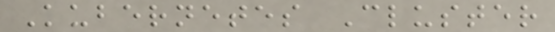Kubernetes Cluster
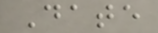Date
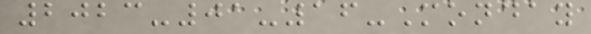2023-01-16-Monday
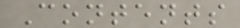Contents
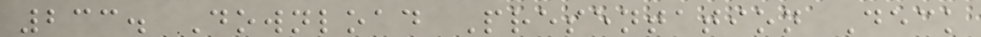233. Download Presentation Deck
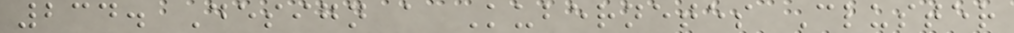234. Design a Kubernetes Cluster
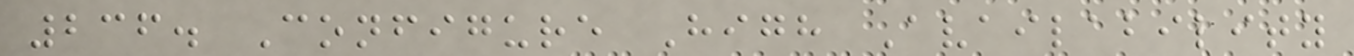236. Configure High Availability
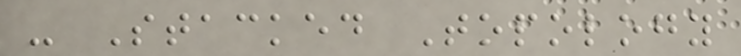- Stacked Topology
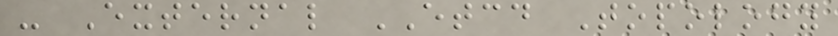- External ETCD Topology
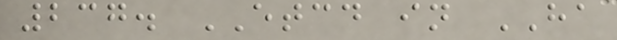237. ETCD in HA
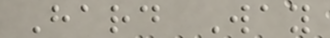Hard Way
